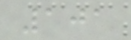101
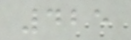425
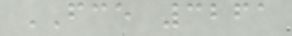FCE 3261
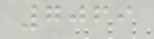7069
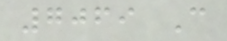7069 C
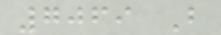7069 B
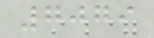7079
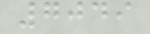7049
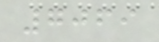7069
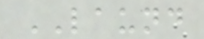LAUND
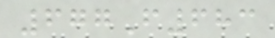677F683
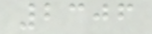2306
